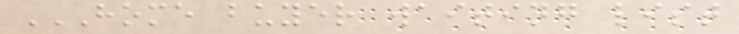HOME BUYER WAITING LIST
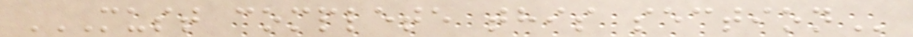MUST COMPLETE THIS SECTION
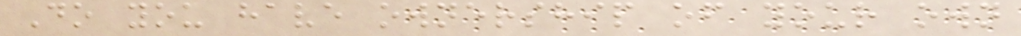Do you have ownership of your own
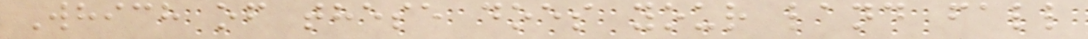Which of these does your land fall
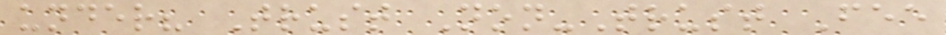under? Trust Non-Trust Fee
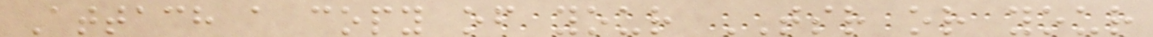Attach a copy of your TSR or your
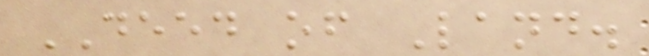DEED of Land.
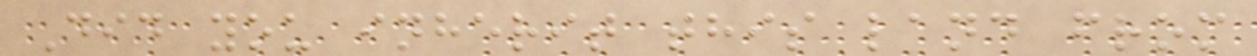Did you inherit this land from
